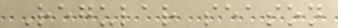Regular season
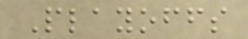Playoffs
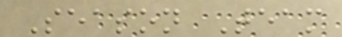Season Team
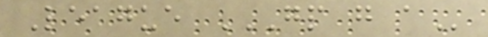League GP G A
